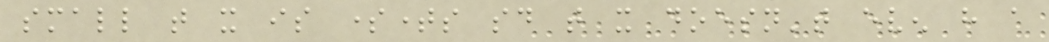small that it is sometimes said that it doesn't even have a
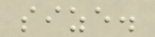size.
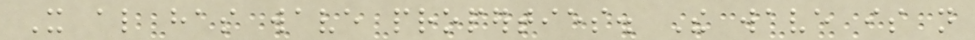It also has wave properties. The wave is not
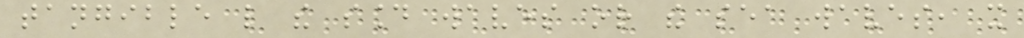tangible like the sound waves or the sea waves, it
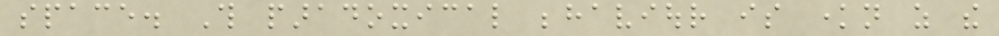space. This paradoxical behaviour is known as the
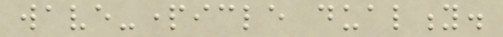wave-particle duality.
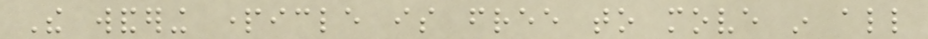The wandering particle is free to move in all
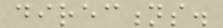directions.
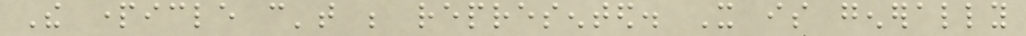The particle can't be represented. It is generally
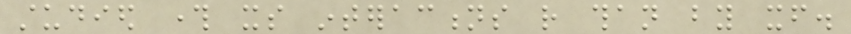studied through its interactions rather than by itself.
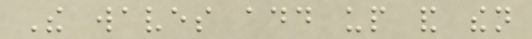The waves add up and then
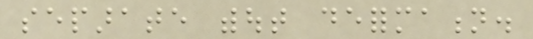separate without deformation.
